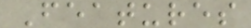Features
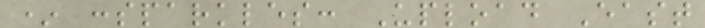* :sparkles: Upload East
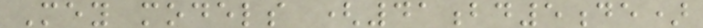Mey models (41bd5de)
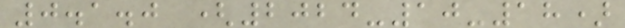0.1.0 (2024-10-18)
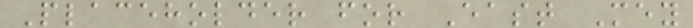Placeholder for East Mey
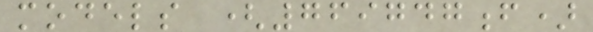models (769747f)
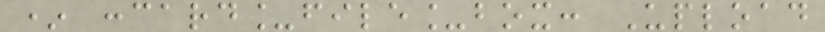* :card_file_box: Upload
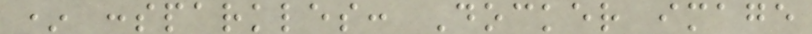* :sparkles: Docker image
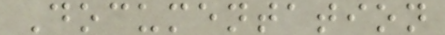Documentation
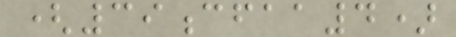(39cfaa4)
